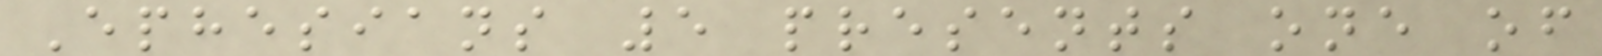Ephesians 5 presents one of
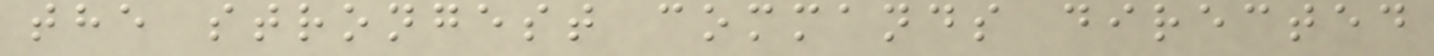the strongest commands directed
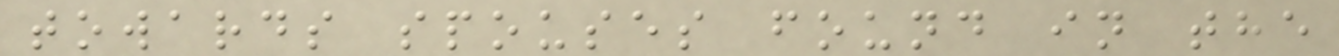towards spouses found in the
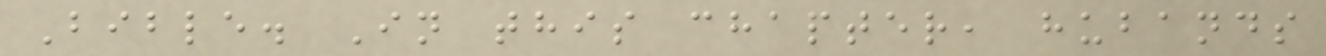Bible. In this chapter, hubands
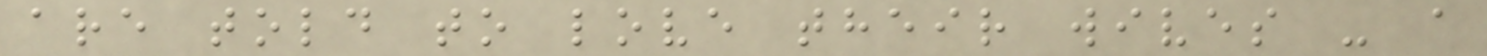are told to love their wives - a
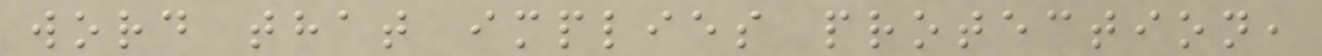word that implies protection,
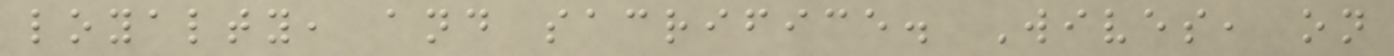loyalty, and sacrifice. Wives, on
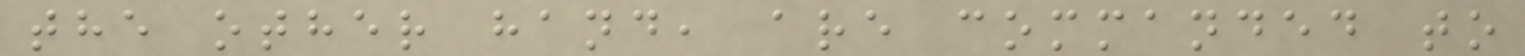the other hand, are commanded to
